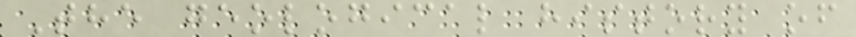The geological history of
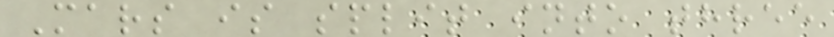Mars is split into three
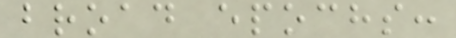broad epochs:
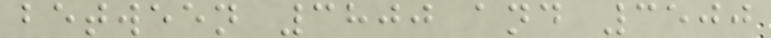between 3800 and 3500
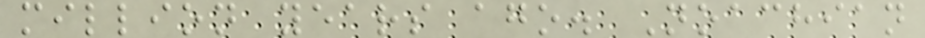million years ago. Noachian
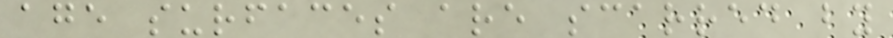age surfaces are scarred by
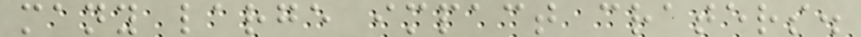many large impact craters.
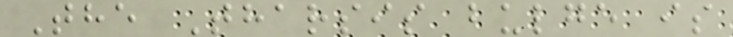The Tharsis bulge is
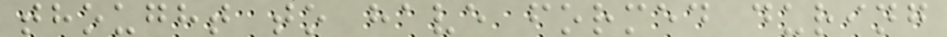thought to have formed during
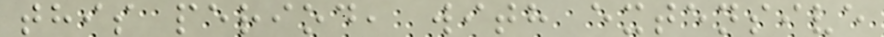this period, with extensive
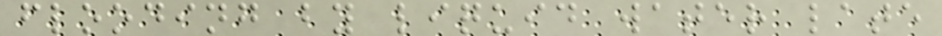flooding by liquid water late
